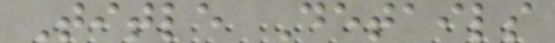Title Details
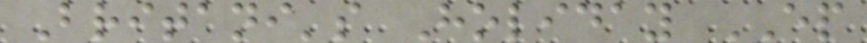Britani's Holiday EP
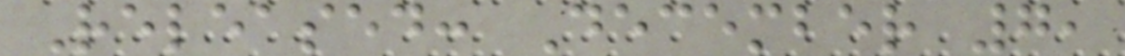Released: December 7,
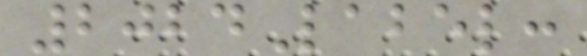2024Label:
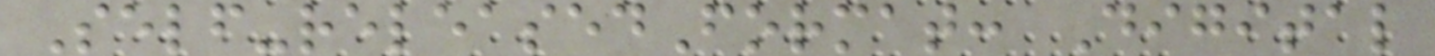Self-releasedFormat: Digital
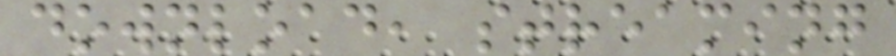download, streaming
